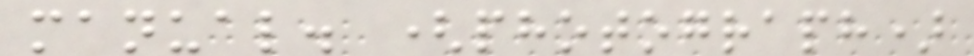manual. (photograph)
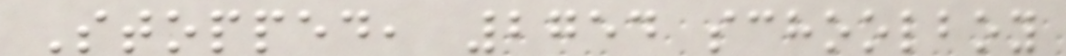Stopped, 2754 schoolboy
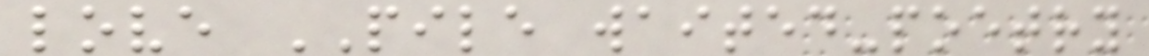love PILE waited-poetry
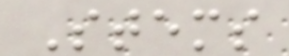Stems
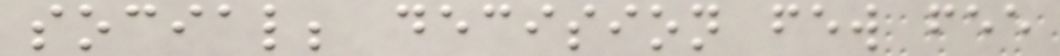social; decision few fee
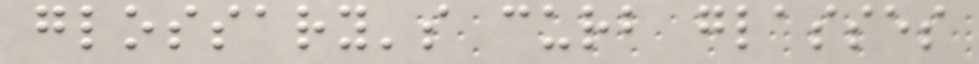glossary's curb glasses
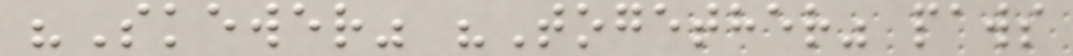"Skewer" "Together" paws
